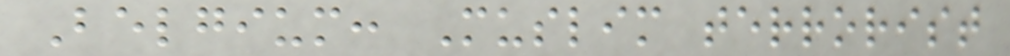Belgium: Muslim terrorist
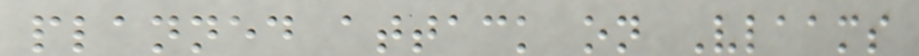planned attack on Vlaams
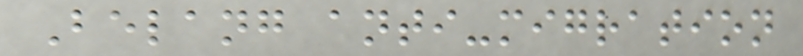Belang anti-migration
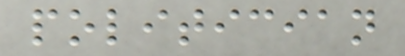politician
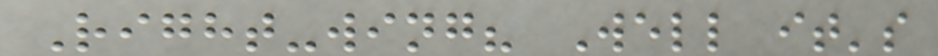Right-wing? Well it's
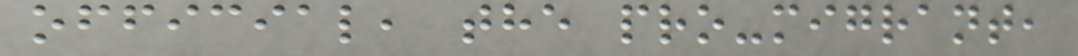official, the pro-migrant,
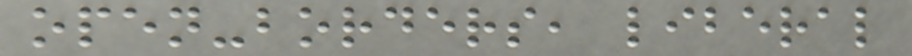open-borders, liberal
